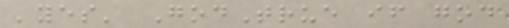'yes' GodTrue if god
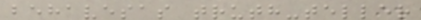behavesas truth-teller
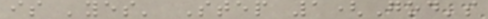is 'yes' Step 1(God's
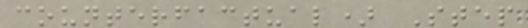counterfactual) Step
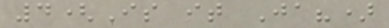4(Is it Ja?)
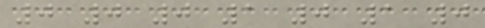0 0 0 1 0 1 0
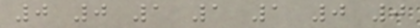0 0 1 1 1 0 0
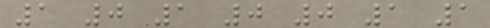1 0 1 0 0 1 1
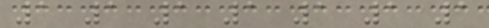1 1 1 1 1 1 1
